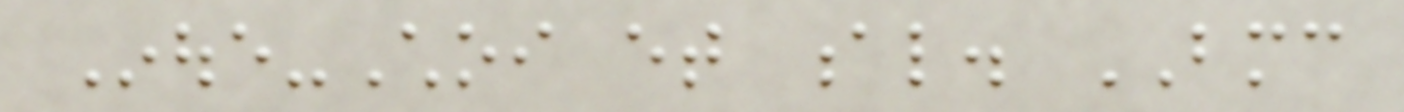Inoue-Choi et al. BMC
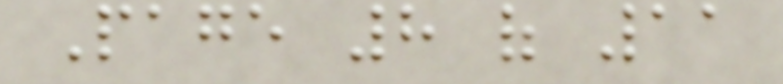Page 8 of 11
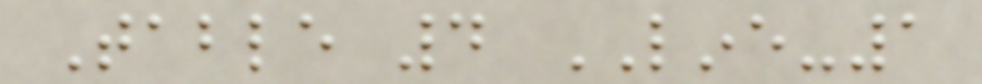Table 4 LINE-1
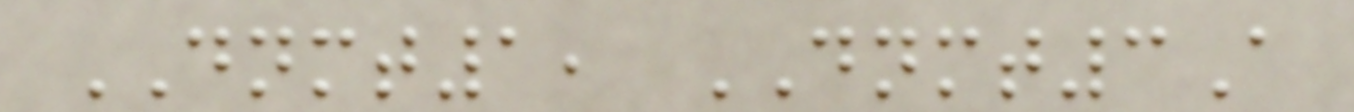DNMT1, DNMT3A
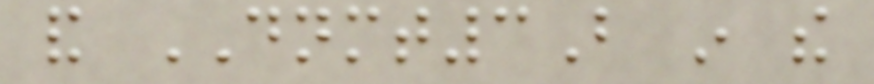and DNMT3B in the
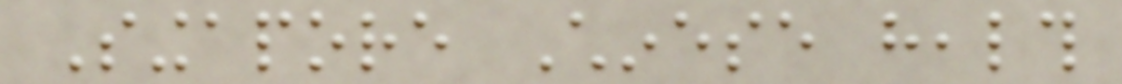Singapore Chinese health
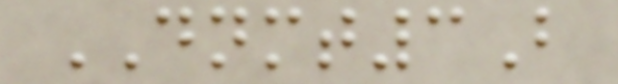DNMT3B
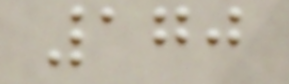170
